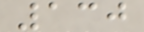130
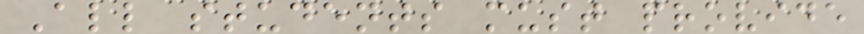All students must provide
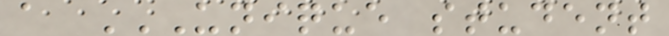a UNIQUE STUDENT
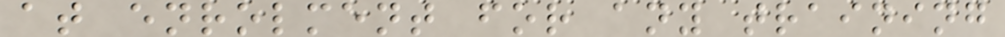at enrolment for any training
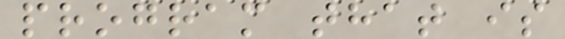program that is
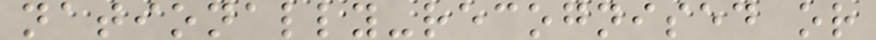nationally-recognised or
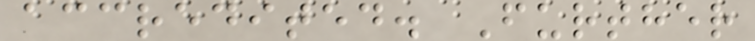accredited. Further
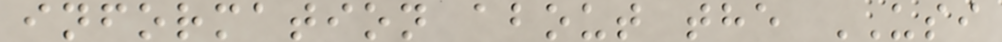information about the USI
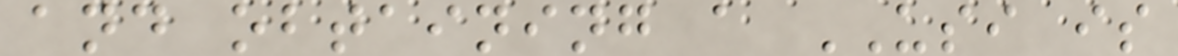and obtaining a USI is
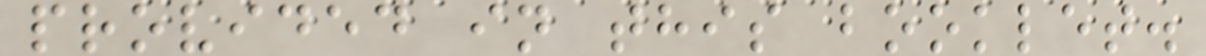provided in this booklet.
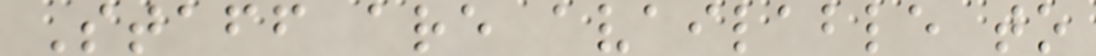Staff are available to
